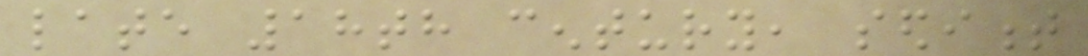late 18th century, sediment
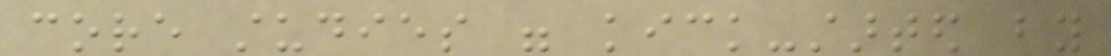core studies were kick-started by
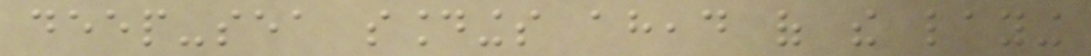deep-sea soundings ahead of the laying
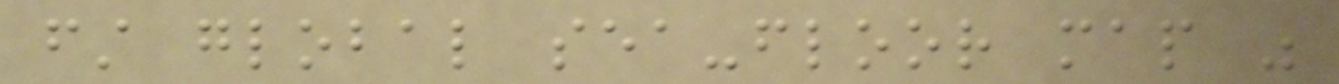first global sea-floor map was
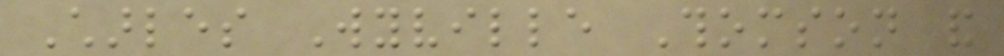Charles Wyville Thomson and
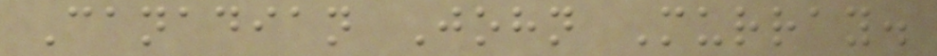Canadian John Murray.
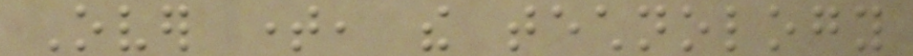Over time, the technology
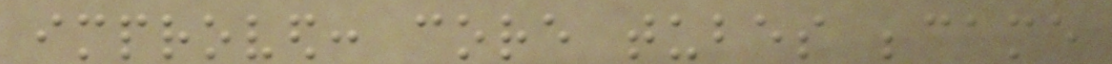improved: core tubes became
